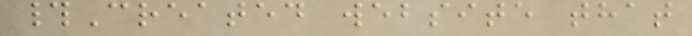#Created website that
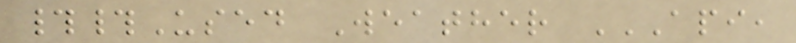##Used Weather API,
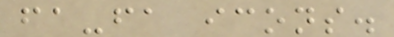fa-fa icons.
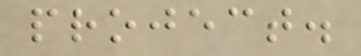project.
